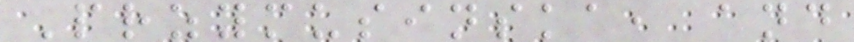Przymusinska, and
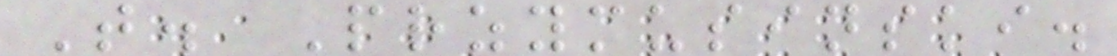T. Przymusinski.
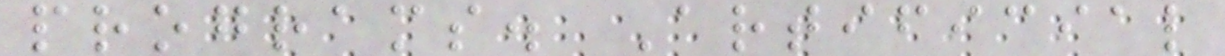programs. Artificial
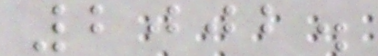2002.
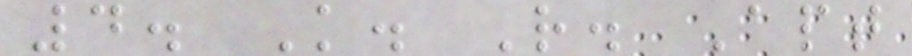4. K. R. Apt
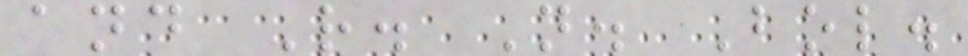and R. N. Bol.
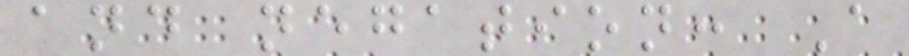and negation: A
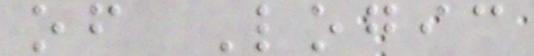of Logic
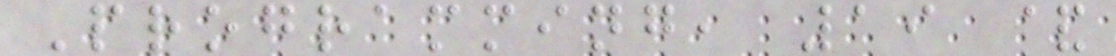Programming, 19 &
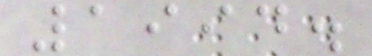1994.
